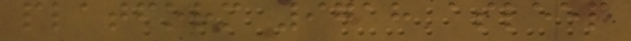platform 9718 asleep
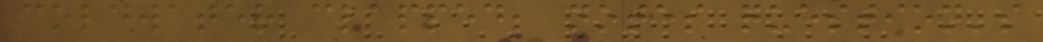coldwater clapped; notes question's
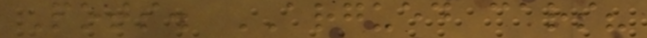Pots. ARGUED cars?
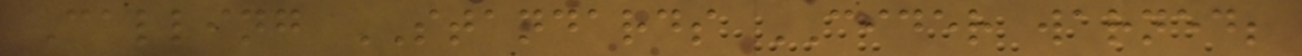Calling STANDARDS CIDER warned;
